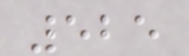525
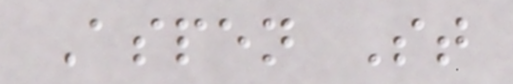Aspen St
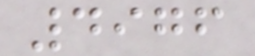4976
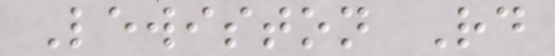Lewiston Rd
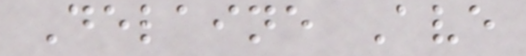Delaine Ave
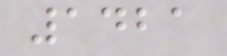1421
